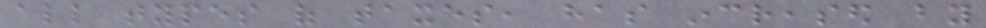all types of taxes, has increased by
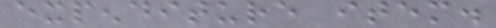expenditure item.
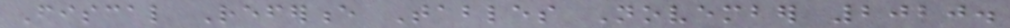Fiscal Reference Tables November 2020.
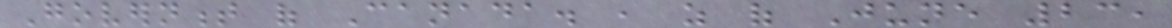Government of Canada. , as of June 23,
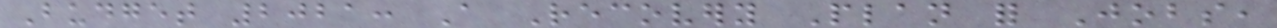Budget 2021: A Recovery Plan for Jobs,
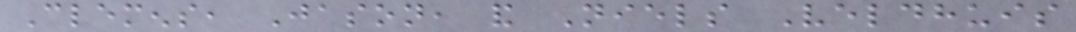Clemens, Jason, and Niels Veldhuis
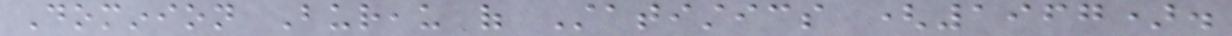Dominion Bureau of Statistics (1967).
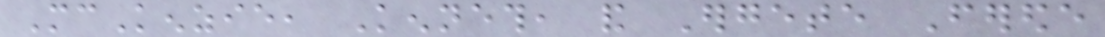McKenzie, Kenneth, and Ergete Ferede
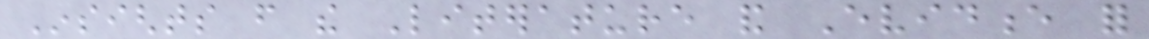Insights from the Literature and Evidence for
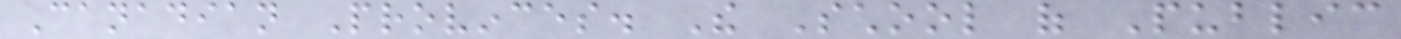Canadian Provinces. The School of Public
